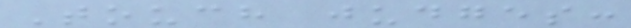Touch judges:
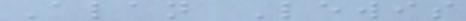Alan Lewis
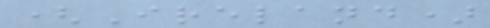(Ireland)
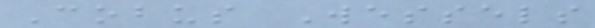Cobus Wessels
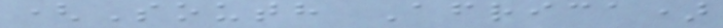(South Africa)
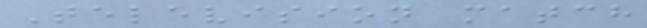Television match
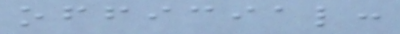official:
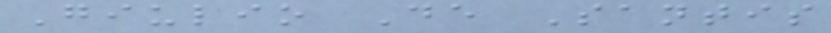Giulio De Santis
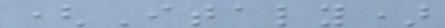(Italy)
